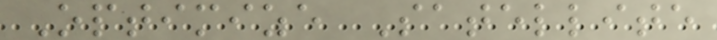Optimize Satellite
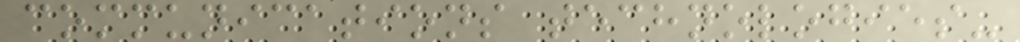communications technologies-
